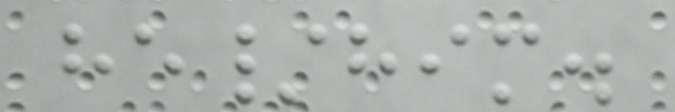he/him.
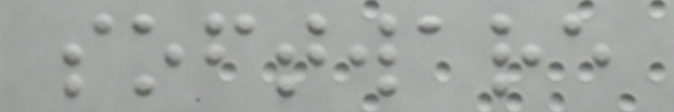software
